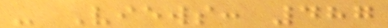- Views: 487
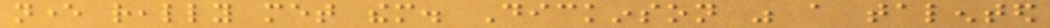never really met them. Dickinson was a talented
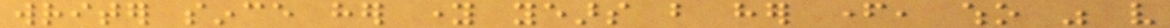writer since her young years but her father, who was very
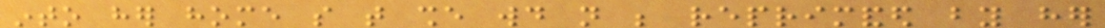into her home so that she would not be reprimanded by her
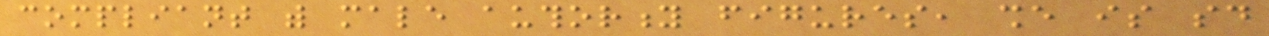compliant with male authority figures, she is said
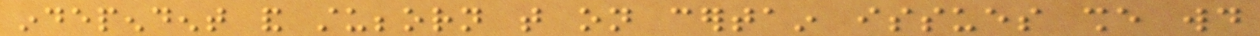independent and stubborn that on certain issues she would
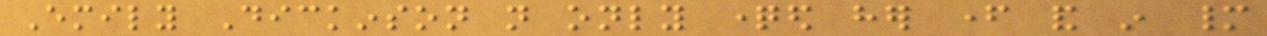Emily Dickinson not only questioned her father and in many
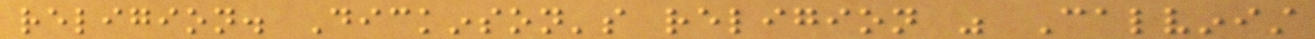religion. Dickinson's religion was Calvinist
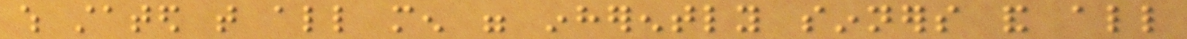which stated that all men were inherently sinners and all
